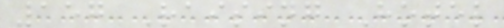157 Raising Hotel
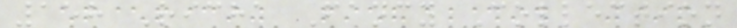158 Richa Fancy Collection
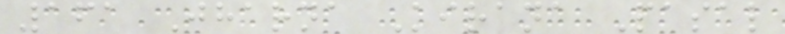161 Jharna Kirana Pasal
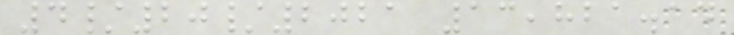4/20/2021 13,821.14
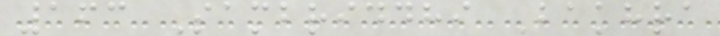163 Sambriddhi Bakhra
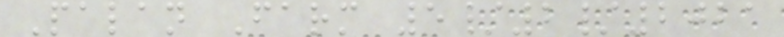Palan Farm 5/2/2021
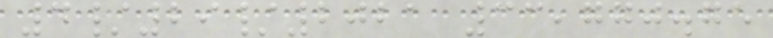4/29/2021 33,770.75
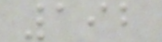192
